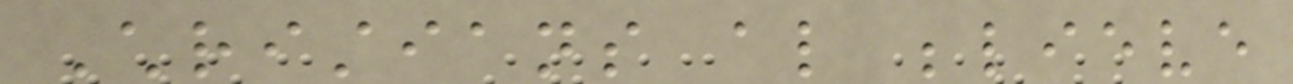Christians also believe
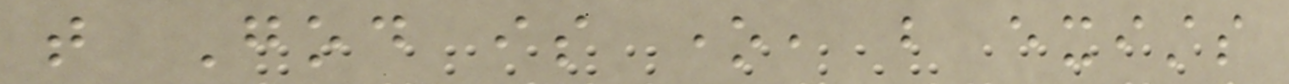that God is one, but exists
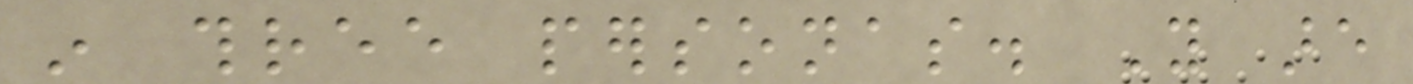in three personas. You are
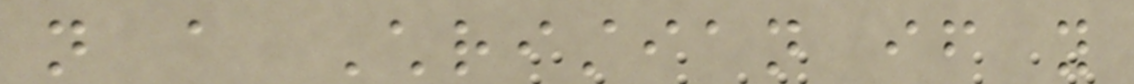not a Christian if you
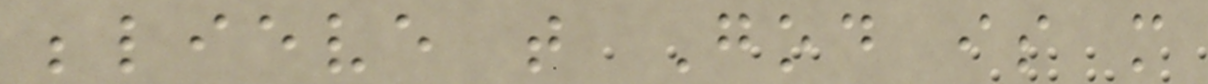believe that God is more
